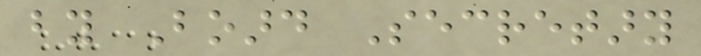by Board Secretary
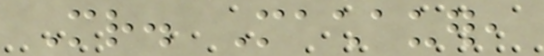Mr. Machauer,
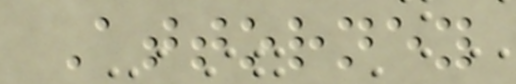Attorney
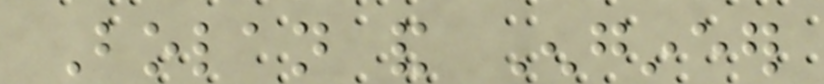Bolan and Engineer
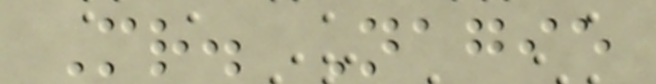Mr. Nagie
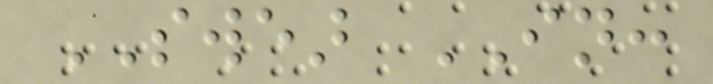SWEAR IN:
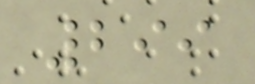299
